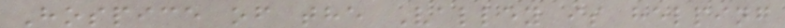Hospice of the Valley is helping
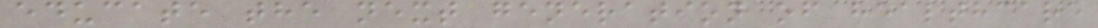educate the next generation of healthcare
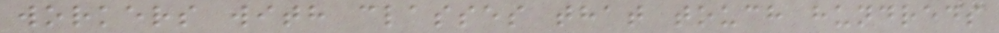workers with classes that touch hundreds
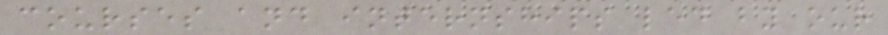courses and internships led by our
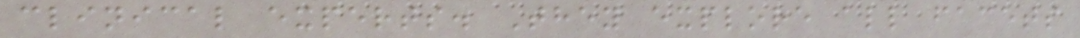clinical experts. They explore all facets
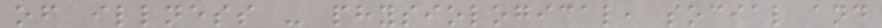of illness - physiological, social and
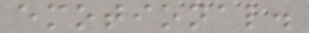emotional.
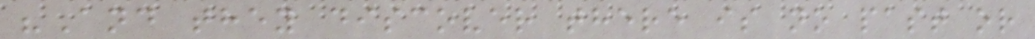"And they discover there is no past or
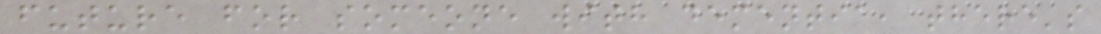future for someone with dementia, there's
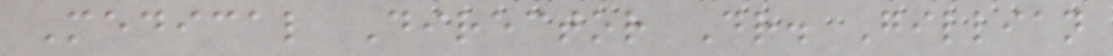Medical Director Dr. Gillian
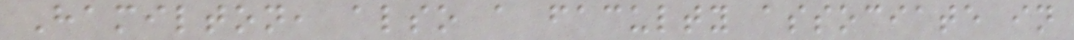Hamilton, also a faculty associate in
